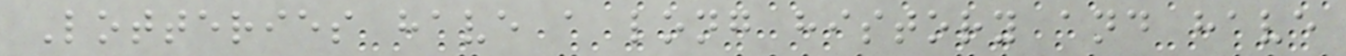Lotteries have a long history and have
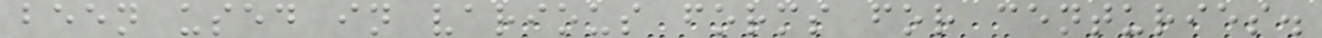been used in various forms for centuries.
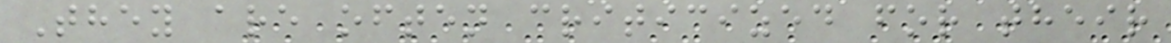They are often criticized for their
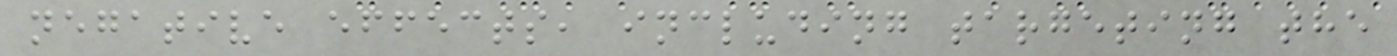negative effects, including targeting the
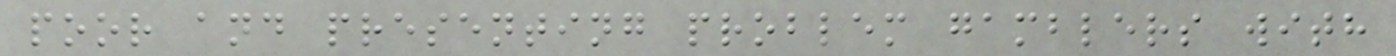poor and presenting problem gamblers with
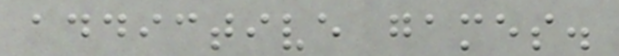addictive games.
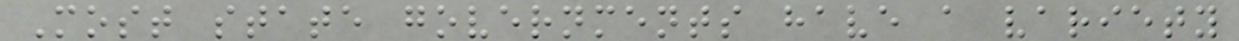Most state governments have a variety
